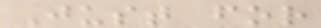Just for
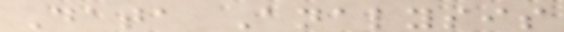Data Analysis
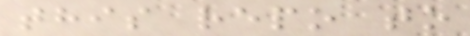this repo to
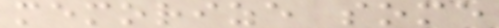memorize some
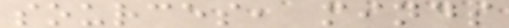sources, minds
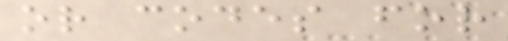or codes for
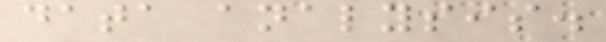data analysis.
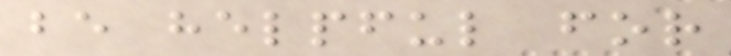be helpful for
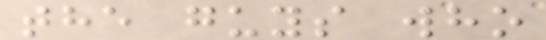the guys who
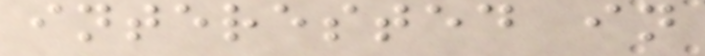interested in
